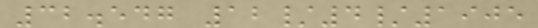32.547 12/4/1905
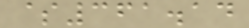$361.14
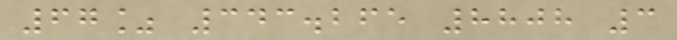67% 343.265 8808 3
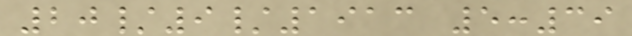20/9/1913 5:39
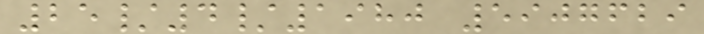25/4/1980 5907629
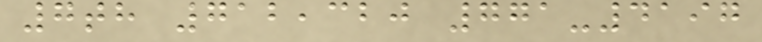7th 712,320 771-4197
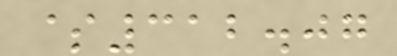$312.07
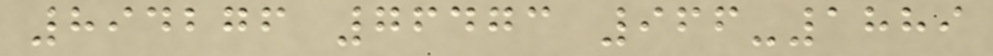894276 76473 966-1889
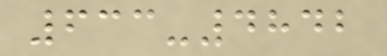633-4842
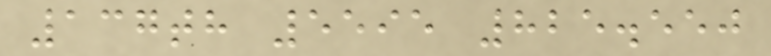137th 5595 825.550
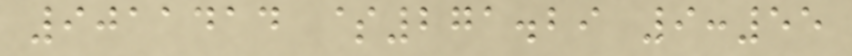9011414 $271.29 9:55
